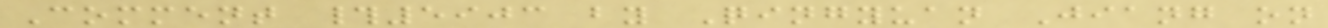Comment #5903 by Qingyuan Jiang on
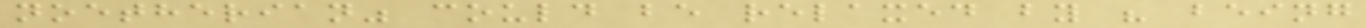noetherian" could be relaxed by " being
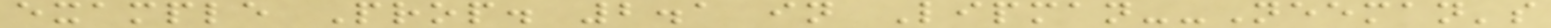example Prop. 2.1 in Lipman--Neeman's
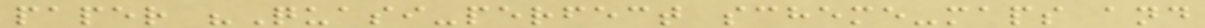paper "Quasi-perfect scheme-maps and
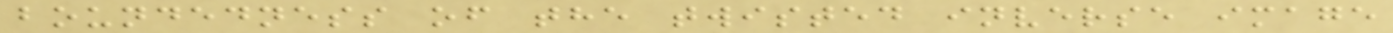boundedness of the twisted inverse image
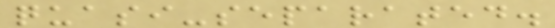quasi-separated.
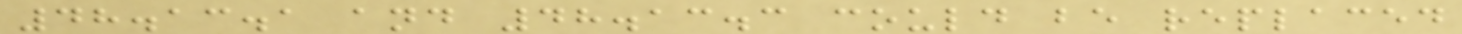48.13.1 and 48.13.3 could be replaced
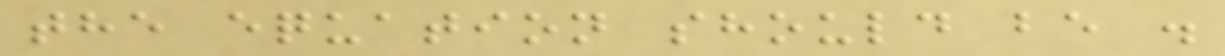the equation should be .
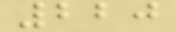220
